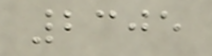2305
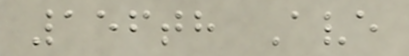156th Ave
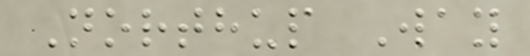Northup Way
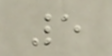5
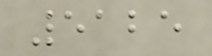5125
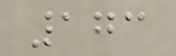173
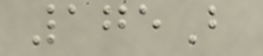175B
